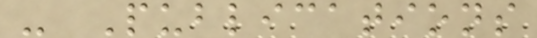- Publications
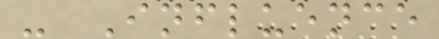- Influence
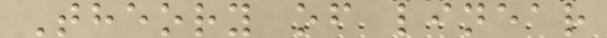Theory of linear
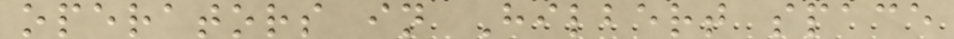operators in Hilbert space
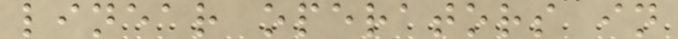linear operators in
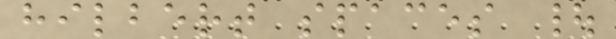hilbert spaces |
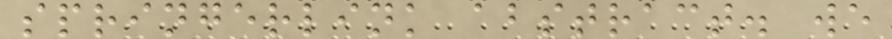springerlink abstract. we
